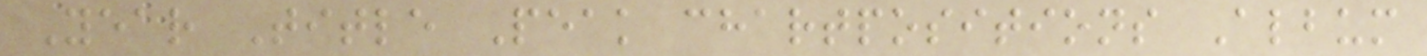Year Title Peak chartpositions Album
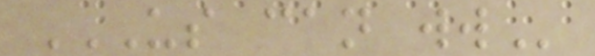US CAN WW
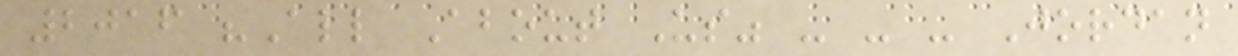2016 "All About Us" - - - Jordan
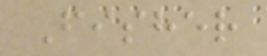Fisher
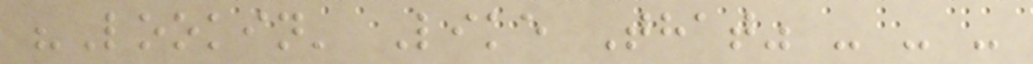"Lookin' Like That" - - -
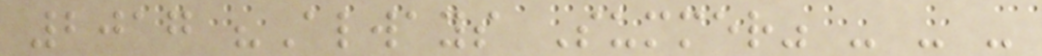2017 "Always Summer" - - -
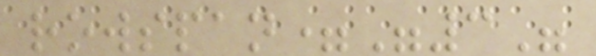rowspan="3"
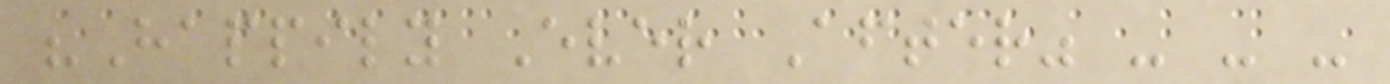"Happily Ever After" - - -
